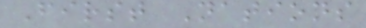First Nations
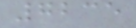7235
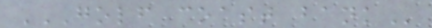GOLF COAST BANK
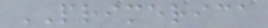PRIMERICA
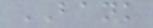BANK
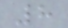8
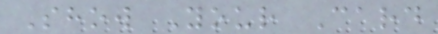Show Your Card
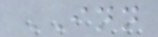INN
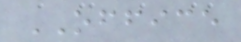OFFICE
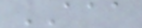AAA
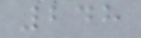248
